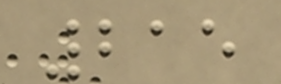215
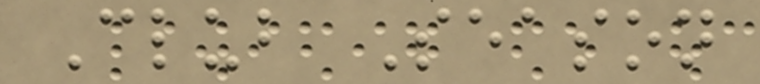Club Season
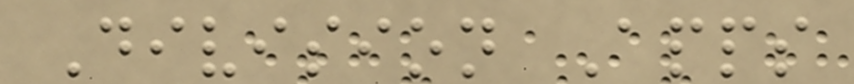Division Apps
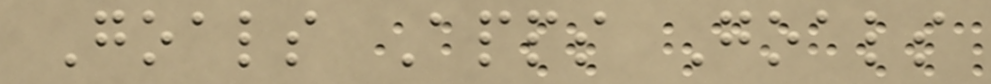Goals Apps Goals
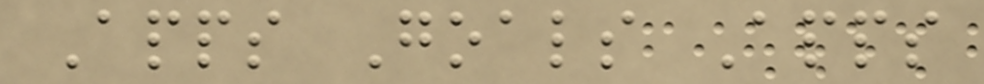Apps Goals Apps
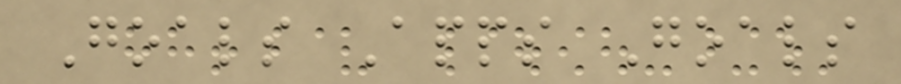Goals Apps Goals
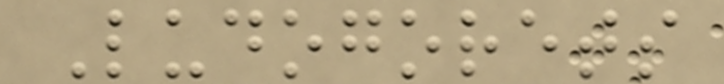Ludogorets
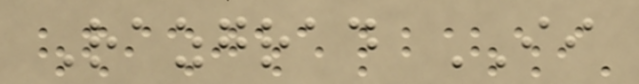Razgrad II
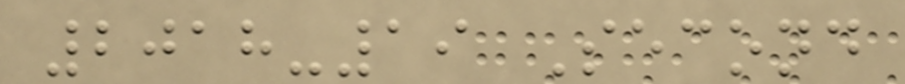2018-19 Second
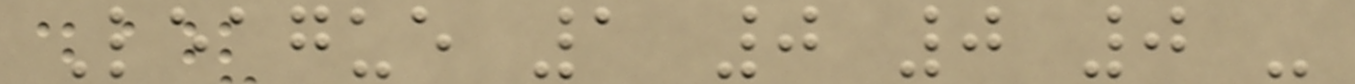League 1 0 0 0 -
